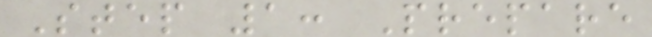Step 1: Prepare
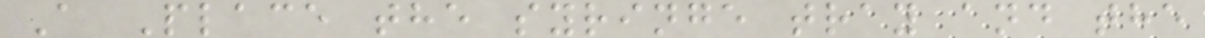A Place the syringe tray and the
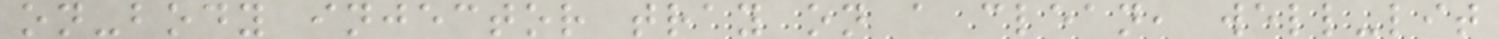on-body injector tray on a clean, well-lit
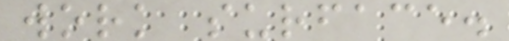work surface.
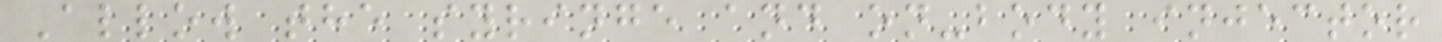Allow the syringe and on-body injector
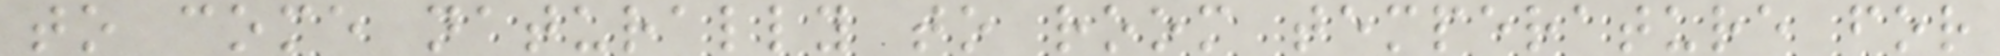to come naturally to room temperature for
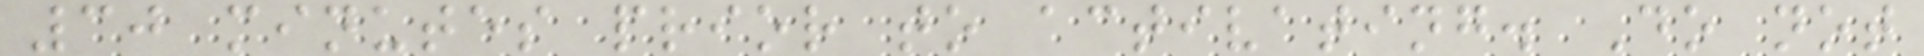30 minutes prior to activating. Do not
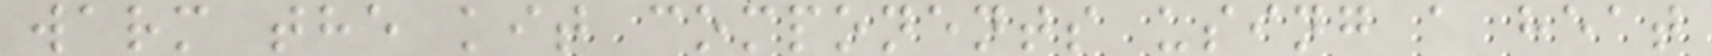warm the kit components using a heat
